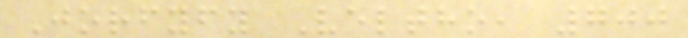Jorfyfy Veltho, 700
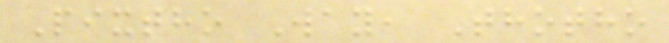Pixtho Way, Thotho
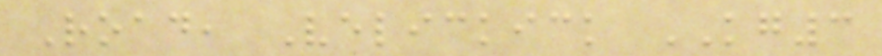Road, Velickick KG3
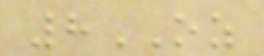8OZ
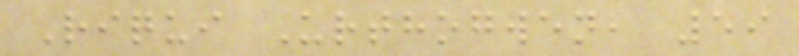Riqui Urthogwen, 59
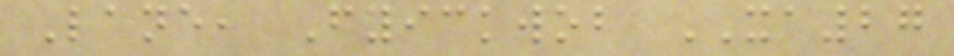Lane, Fyickwob XA27
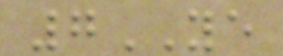7YE
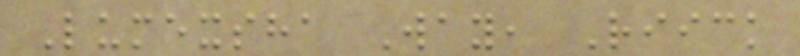Lumexsha Way, Riick
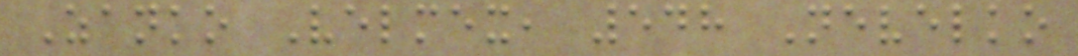Zanko Velmex, 548 Nevelko
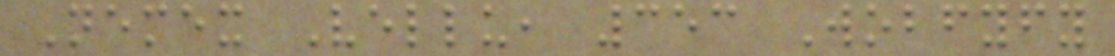Nemex Vellu, 353 Wobfyfy
